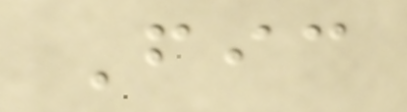Fic
